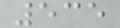535
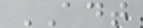ADT
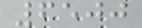6500
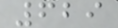629
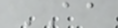AA
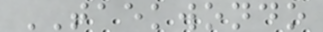TAEKWONDO
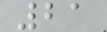21
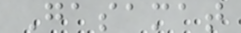Gasamat
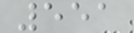551
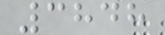3848
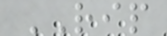RIP
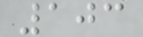103
